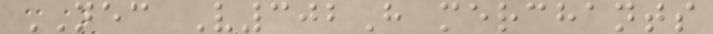NEC V302H merchants
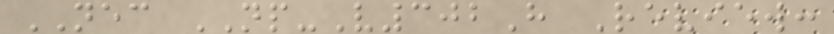NEC NP-V302H Review:
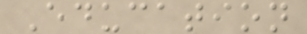Education
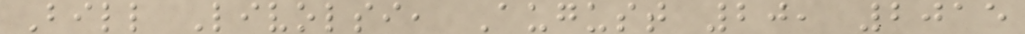Bill Livolsi, August 20, 2015
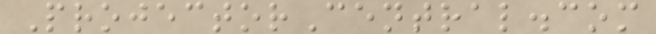ProjectorCentral.com
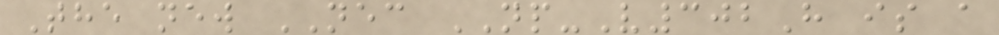The new NEC NP-V302H is a
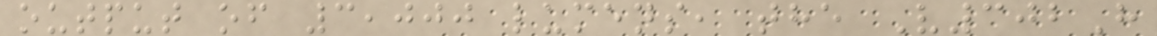output of 3,000 lumens, the V302H
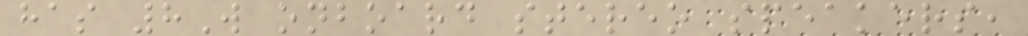has 8W onboard stereo speakers,
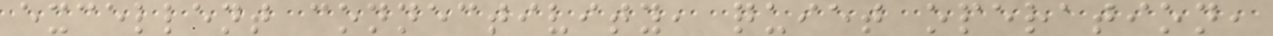excellent connectivity, quiet operation,
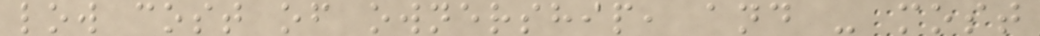low cost of ownership, and - most
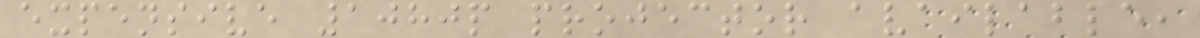expensive 1080p projector available,
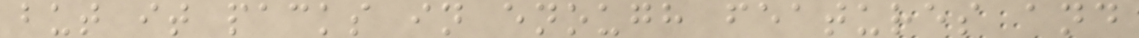but it packs in enough features and
